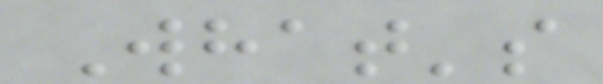What's
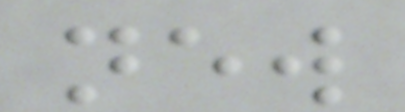new
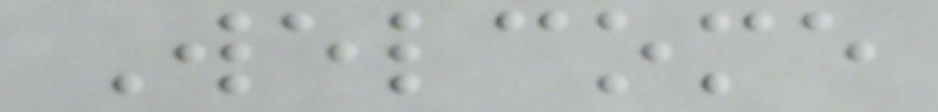Welcome
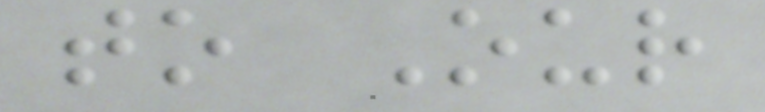to Our
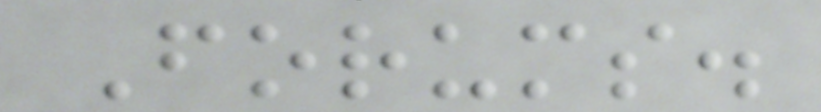Forums.
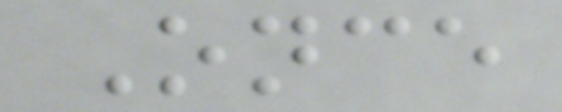Once
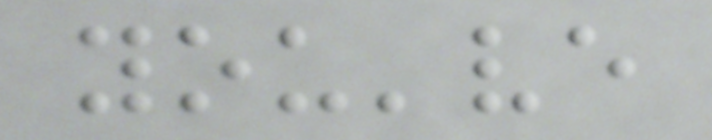you've
